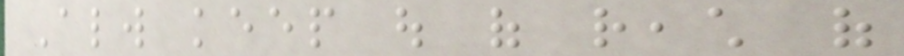Always keep out of reach of
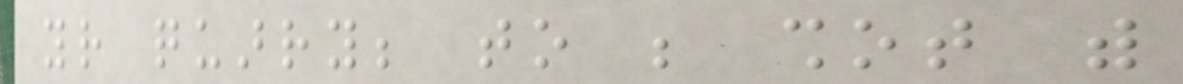your quarry; to be shot with
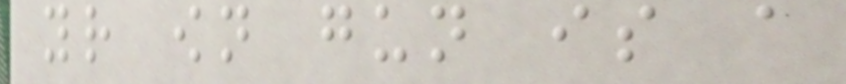your own gun is a
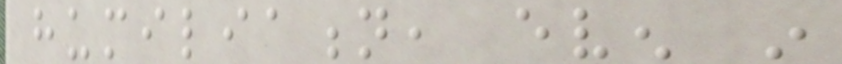humiliation, even in
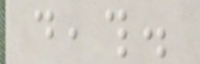death.
